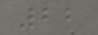22
